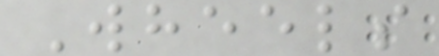Wheels
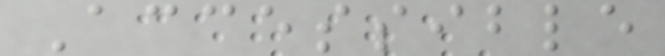Accessible
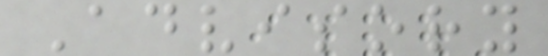Advisory
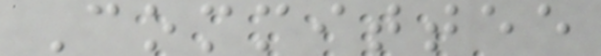Committee
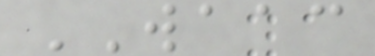WAAC
